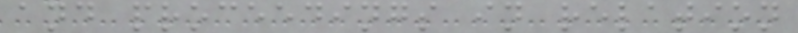and proceedings in relation
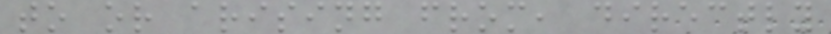to or arising from, directly
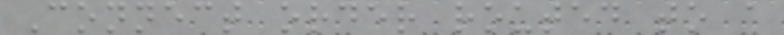Connect order routed to a
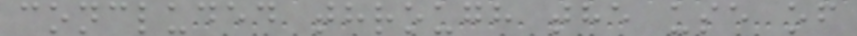concluded through the use of
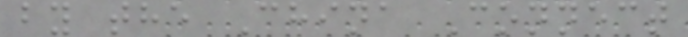by the China Connect
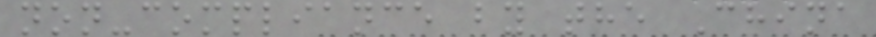non-compliance by the China
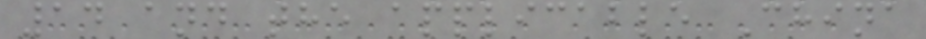14 and the applicable China
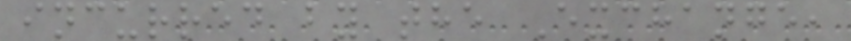incurred by the Exchange,
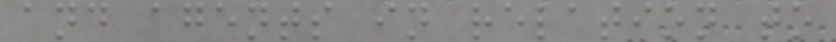and agents in relation to
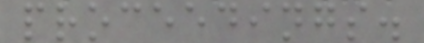proceedings.
